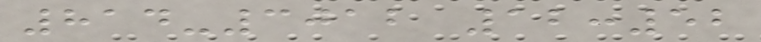814-3012 12:52
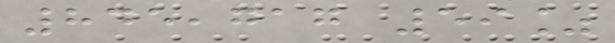845,717 59%
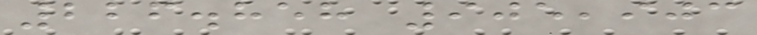226.858 905,903
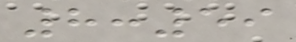8:59
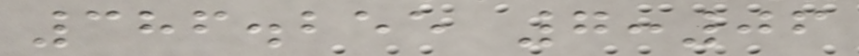386.255 7:06
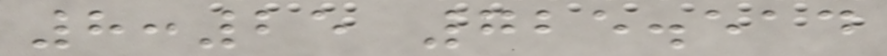8:25 725.514
